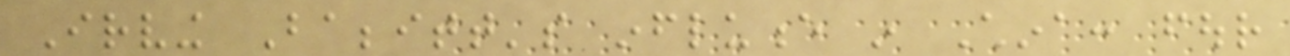Irving Babbitt's influence in China: four
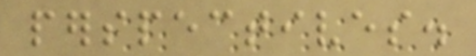perspectives.
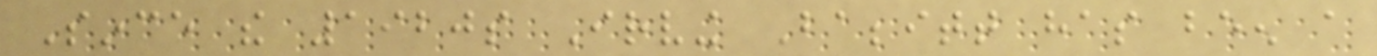Since the 1920s Irving Babbitt has been a
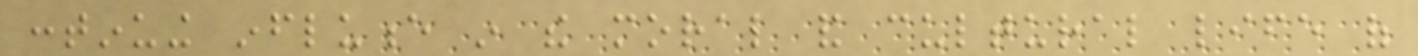continuing influence in the moral and cultural life of
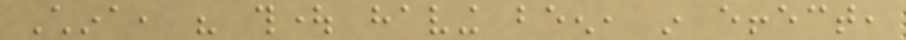China, his thought having been, in effect,
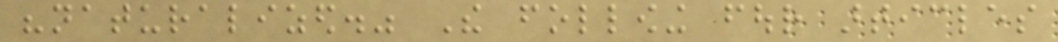"naturalized." The following four articles
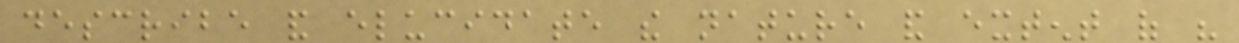describe and elucidate the nature and extent of his
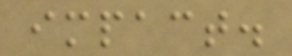impact.
